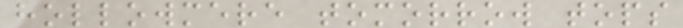hollowmere tomorrow tops
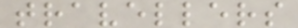travellers
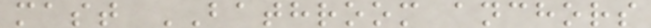mast BATHROOM anchors
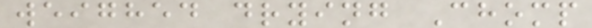weighed drying Chomp
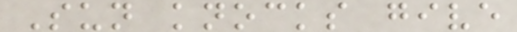Sun knocks give
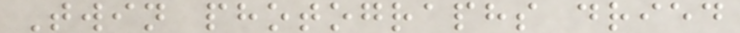Twin photographs dried
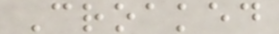Croaked
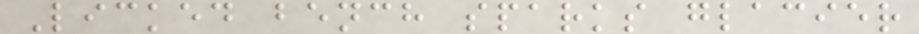Licked bench sparks glacier
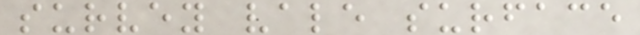survey vale surface
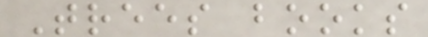Trees books
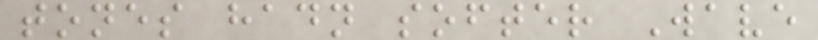tones hadn softer Wave
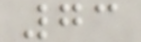73
